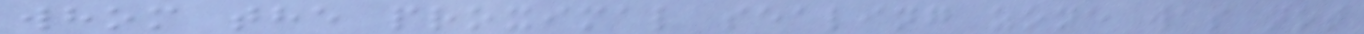whom the proximal sealing zone was not
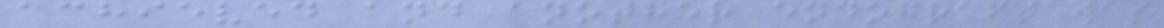achieved and another endograft was
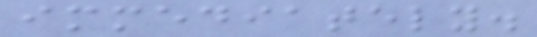immediately.
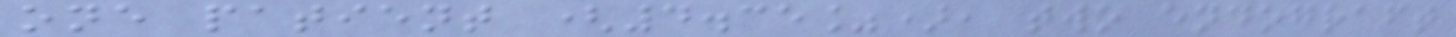one patient (4.35%), two endograft
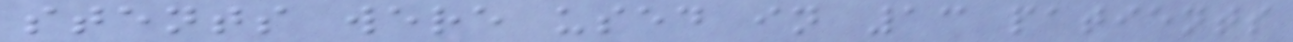stents were used in 13 patients
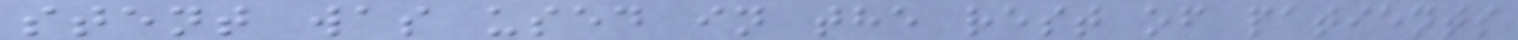stent was used in the rest of patients
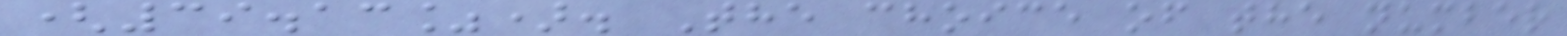(39.13%). The choice of the number
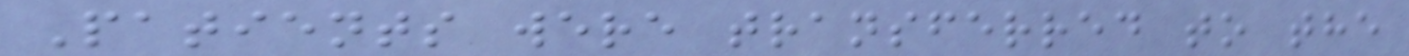Patients were transferred to the
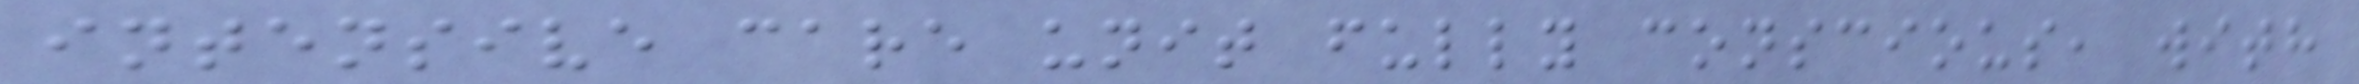intensive care unit fully conscious, with
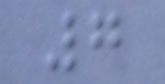7
